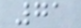71
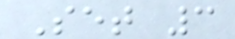Set 3
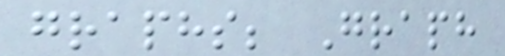graphs; Graph
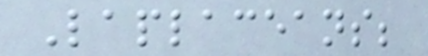Laplaceans;
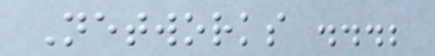Networks ...;
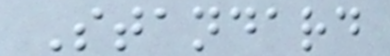Standard
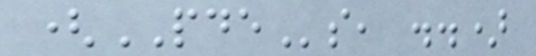(PDEs, ..)
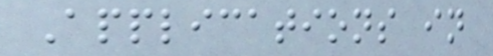Applications in
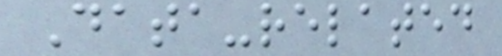Data-related
